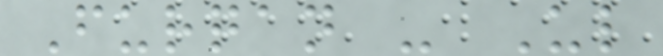Furqan - Ul
